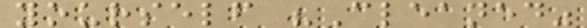yourself "Cleaned"
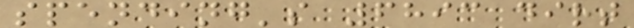spending's 6893 dirt
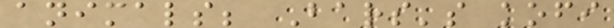animals; Bars's kofi
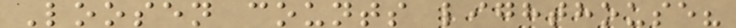Loosen counts lighthouse?
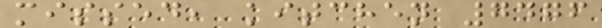missed, kitchen 7476
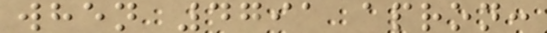when 4791 apron:
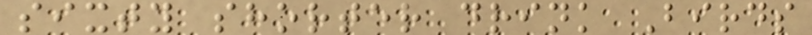sixty shorter drink Birds
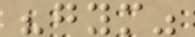"gym"
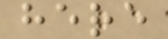here
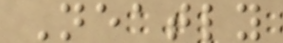Neatly
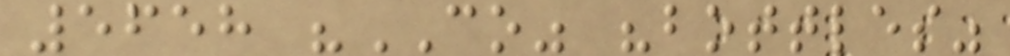5658 "CO" "bottles"
